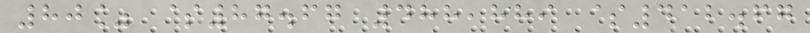80% $87.67 488,889 $412.67
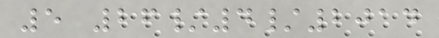5 26/4/2014
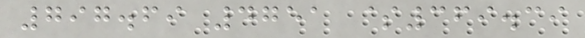797.69 4751 $369.39
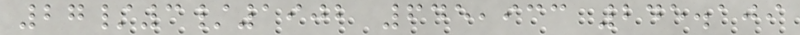27/3/1902 645,933 245.109
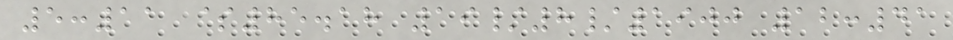5:11 $85.18 19/8/1900 12:41
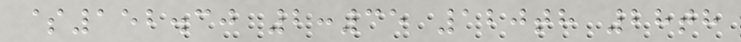$152.30 2:35 120th 28th
